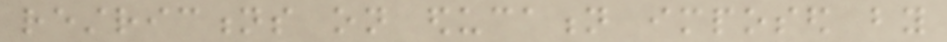restrictions on education imposed by
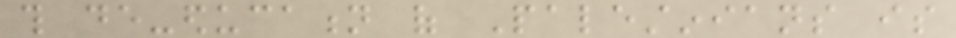this de-education of Palestinians is
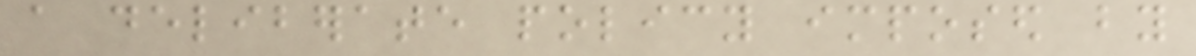a deliberate policy imposed by
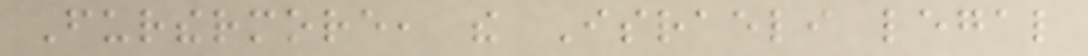Furthermore, the Israeli legal
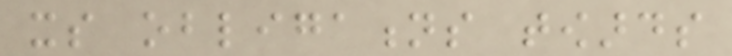its obligations towards
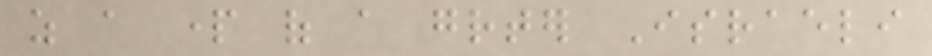as a part of a greater Israeli
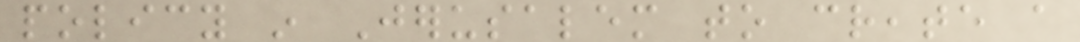policy in Jerusalem to create a
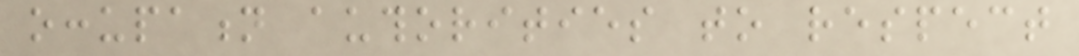occupation authorities to respect
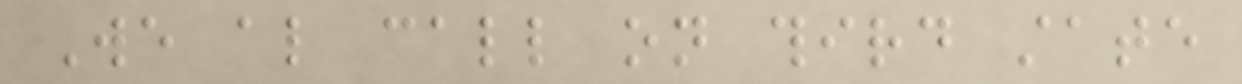We also call on third state
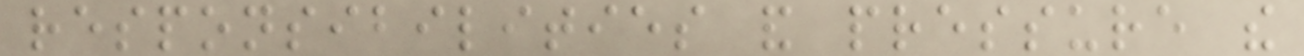responsibilities and pressure the
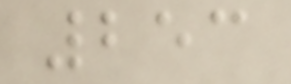253
